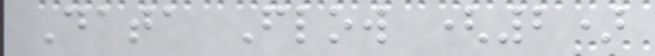Data Flow (2)
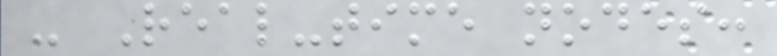- Real-time nodes:
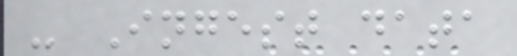- Ingest data
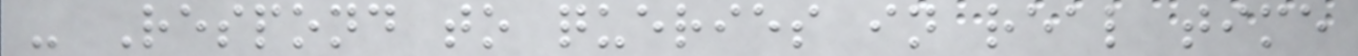- Respond to queries in real time
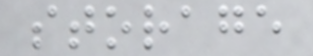storage
